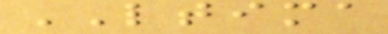LTIMA
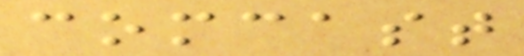comcast
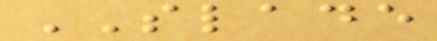SLADE
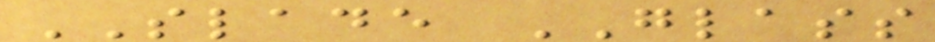SLADE GLASS
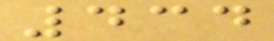434
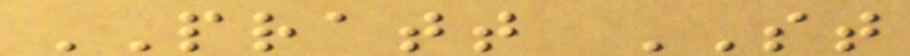PRATT ST
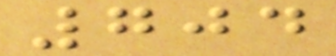704
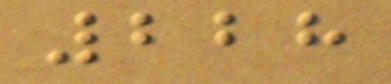228
